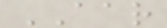AAR
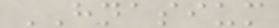HNASIUM
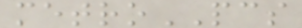metroPCS
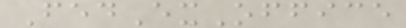FedExOffice
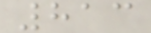813
